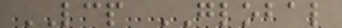LCP GLOBAL
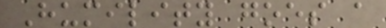Humility goes a
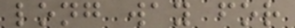long way for
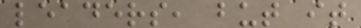leaders, but it
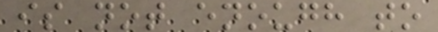is not enough to
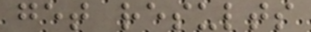get results
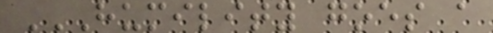HUMILITY GOES A
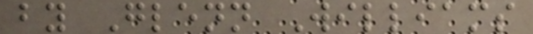by Glenn Williams
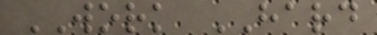WORK HARD
